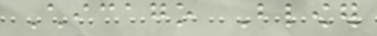Chicago Blower
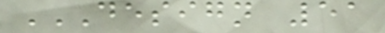DESIGN 51
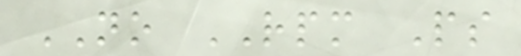NO RPM Ps
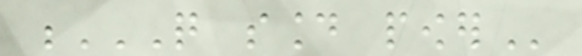Q SOUND POWER
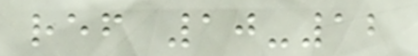ref 10-12
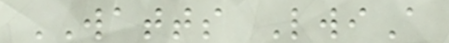WATTS LwiA
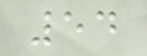54
